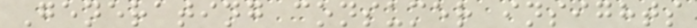Generating consumer insights
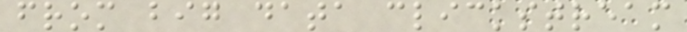from big data clickstream
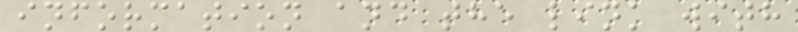information and the link with
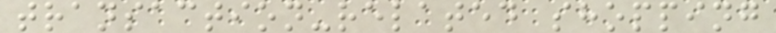transaction-related shopping
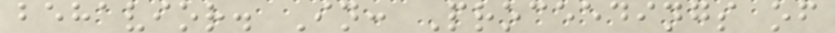behavior. In: Proceedings of
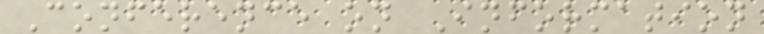Conference on Information
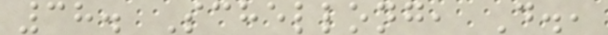38. Schellong, D.,
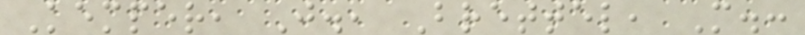Kemper, J., Brettel, M.:
